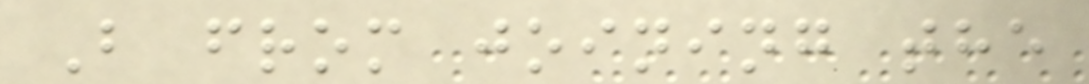B from joining the
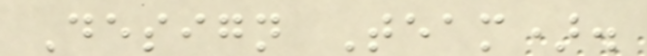Design Team).
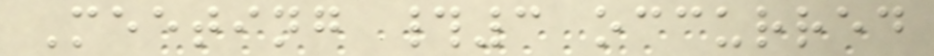Meeting #3 occurred
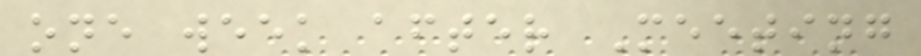one week after Meeting
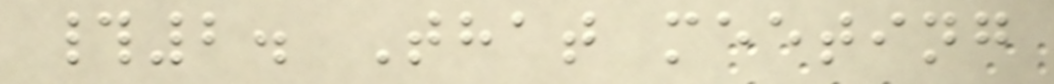#2. That meeting
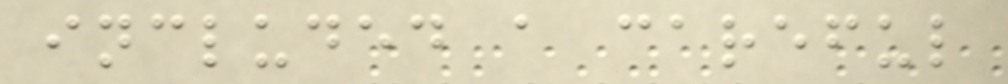included a careful
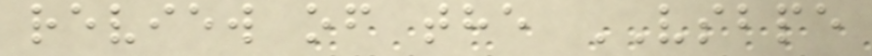review of the VSBPE
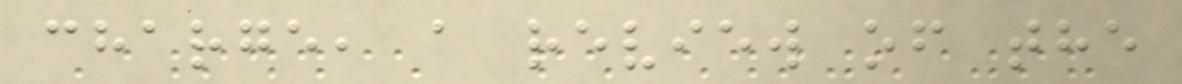charge, a review of the
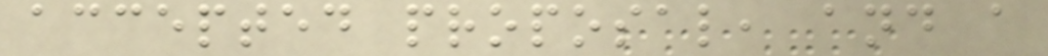accepted proposal, and a
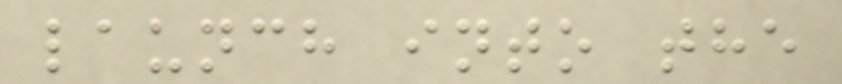launch into the
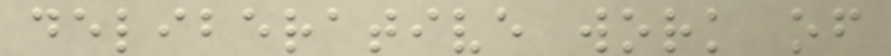deliberative work of
